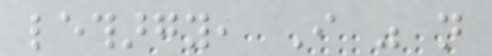lethargy, I was not
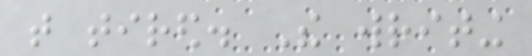that tired. The writing
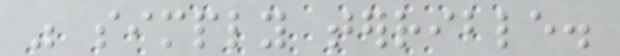was simply terrible.
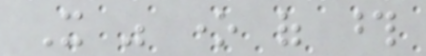It was one of those
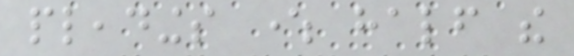pleadings where half the
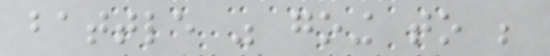battle was going to be
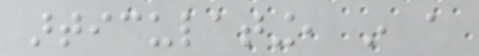articulating, in a
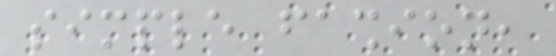simple fashion,
